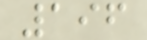196
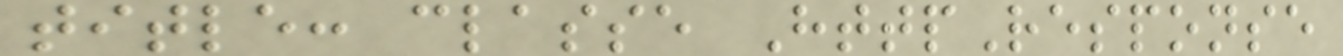title: classe HttpResponse
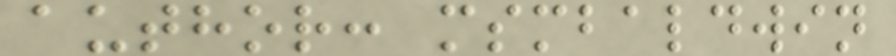author: msmbaldwin
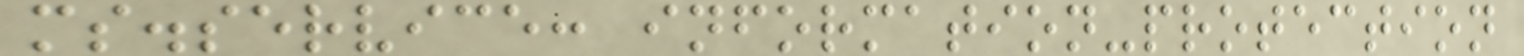ms.service: information-protection
